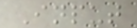Input
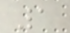1
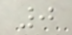0
